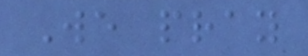We pray
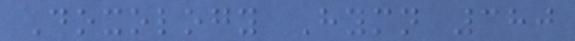Doxology Hymn 380
